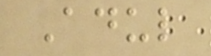Adul
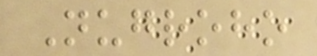Nugroho
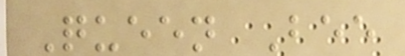Queen Bee
